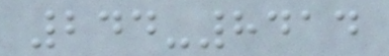244-8414
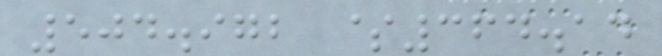504.972 $364.14
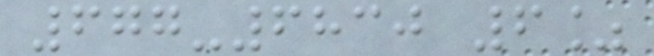677-6830 6%
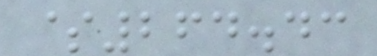$264.43
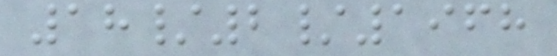18/2/1968
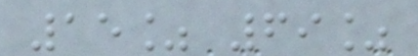15% 69%
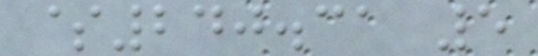$240.31 5
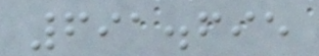691.695
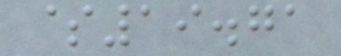$19.71
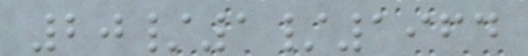20/1/1964
